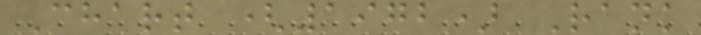Chart (1972) Rank
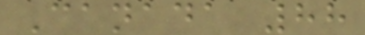Canada 88
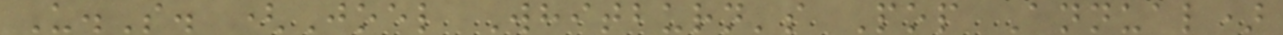U.S. (Joel Whitburn's Pop Annual)
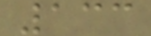133
